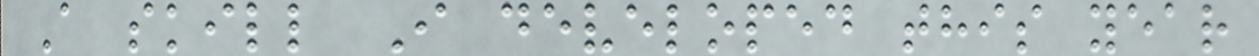A skill I developed this year
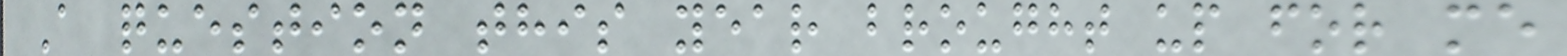A question this year brought up for me
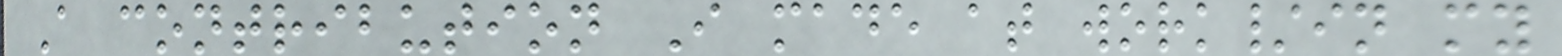A contribution I made at work/in my
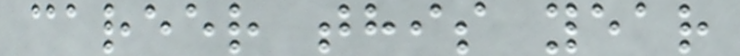career this year
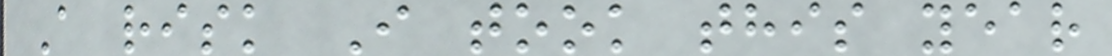A risk I took this year
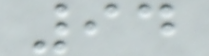94
